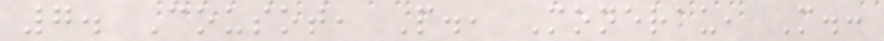7. Cousot, P., Monerau, M.:
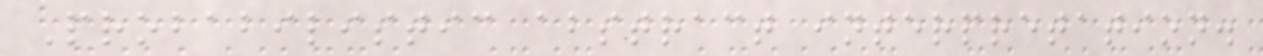Probabilistic abstract interpretation.
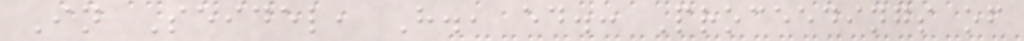In Seidel, H., ed.: Proceedings of
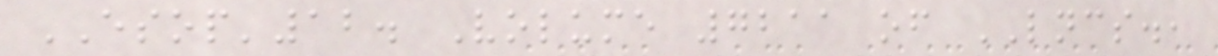ESOP'12. Volume 7211 of LNCS.,
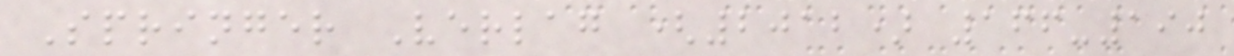Springer Verlag (2012) 166-190
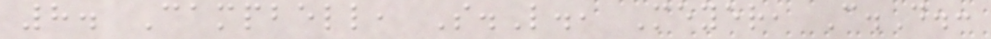8. Campbell, S.L., Meyer, C.D.:
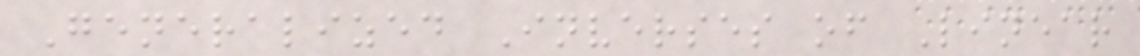Generalized Inverses of Linear
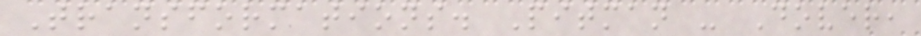Transformations. Pitman - Dover,
